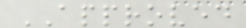APPROVED
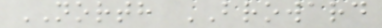NORTH BROWARD
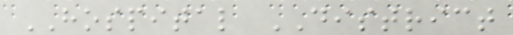HOSPITAL DISTRICT
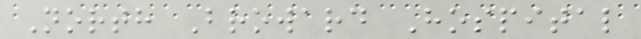North Broward Hospital
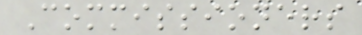Commissioners
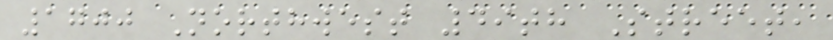1700 Northwest 49th Street,
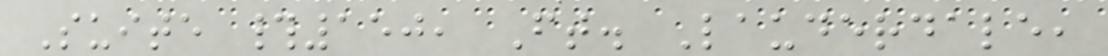Suite #150, Ft. Lauderdale,
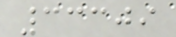33309
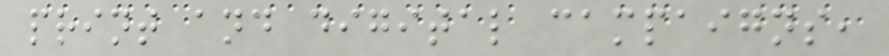print and digital campaigns,
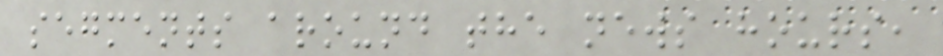segments around the news hours,
